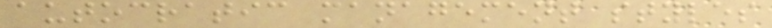autocratic management styles
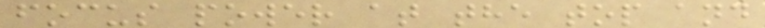focus power at the top and
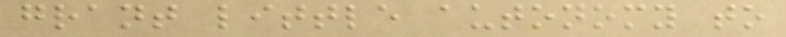grant little autonomy to
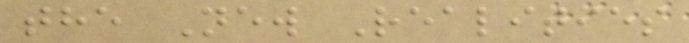the New Realities
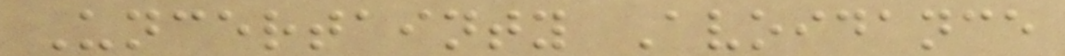Uncertainty Avoidance
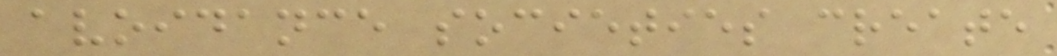avoidance societies create
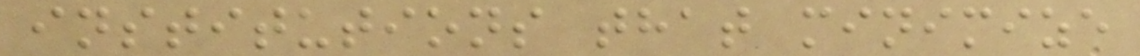institutions that minimize
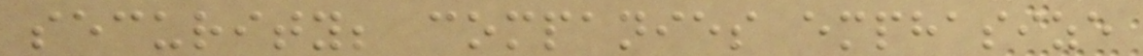security; companies emphasize
